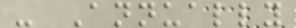- Annually
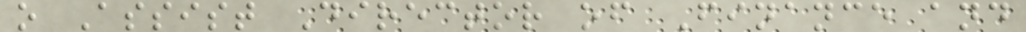o Assist Director of Finance and
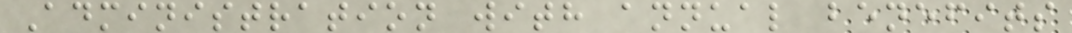Administration with annual benefits
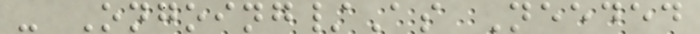- Ongoing/As Needed
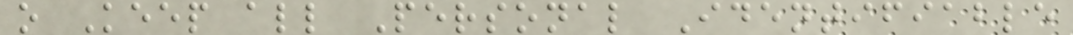o Keep all Personal Identifiable
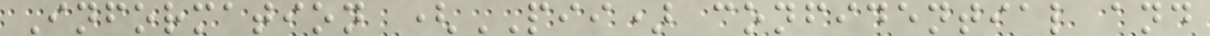Information (PII) confidential and
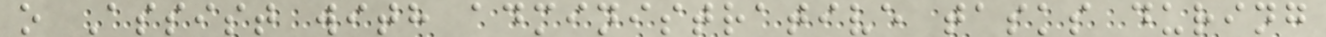o Assist with administrative tasks during
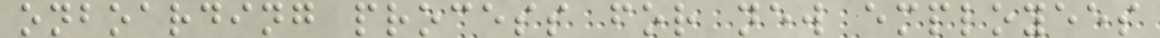onboarding process for new employees
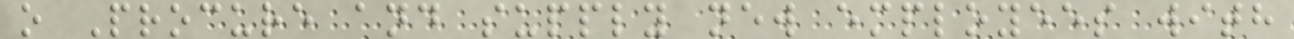o Procure and supply new employees with
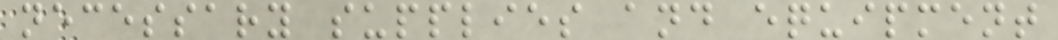necessary supplies and equipment
